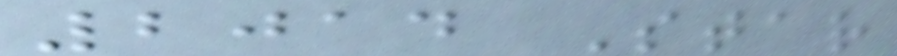2014 Star
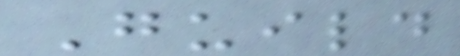Guild
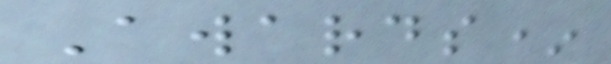Awards*
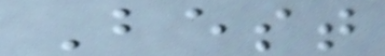Best
